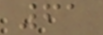61
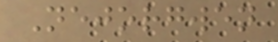Nejorgwen
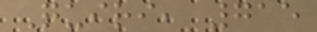Quiri, 715
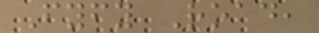Fyfy Road,
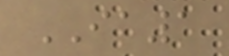IA1
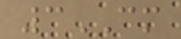3CM
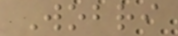Wobri
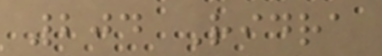204 Ridra
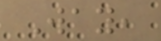Way,
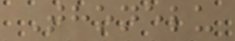Thonelu
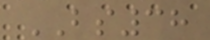BS38
